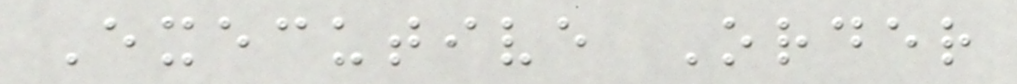Executive Order
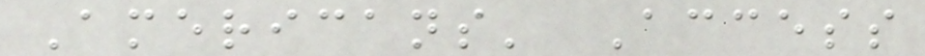Americans' Access
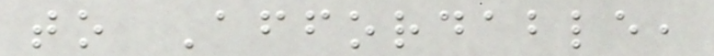to Affordable,
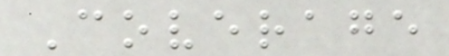Coverage
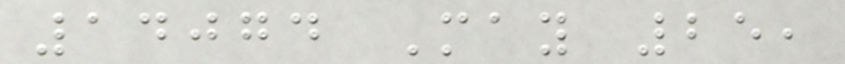14074 May 25,
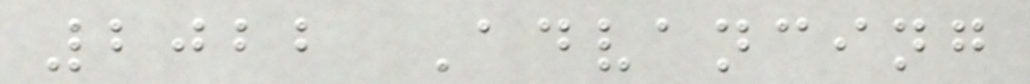2022 Advancing
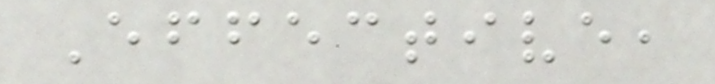Effective,
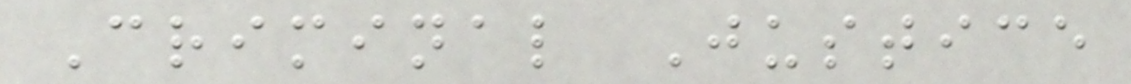Criminal Justice
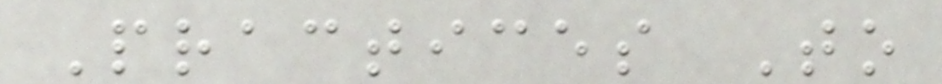Practices To
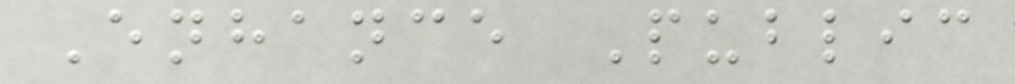Enhance Public
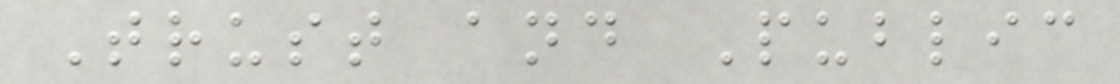Trust and Public
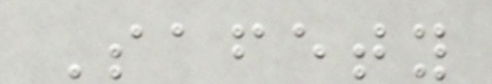Safety
